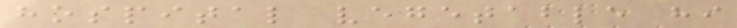hospital vegetable hi
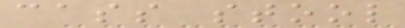cass stool
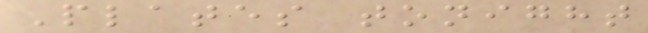Plates tonight
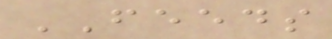FEEDS
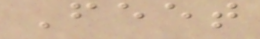Feet
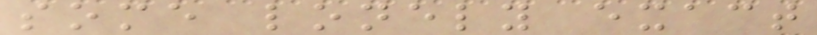some lonely exact
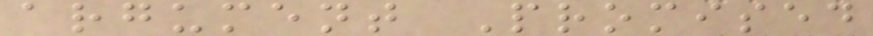argument Promised
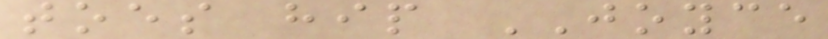toes hip JOYCE
